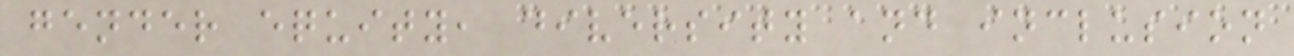gender equity, diversity and inclusion
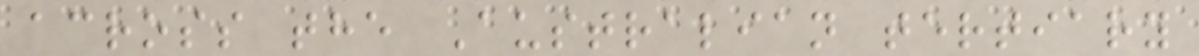across the Australian tertiary
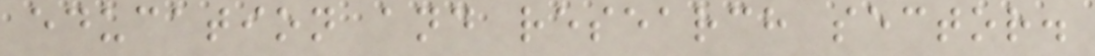education and research sector.
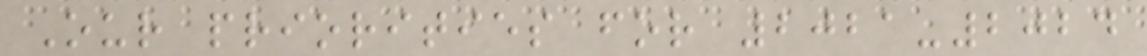Our priorities for 2021-2024
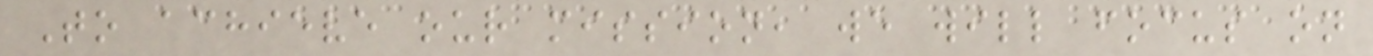To achieve our mission, we will focus on
